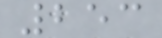253
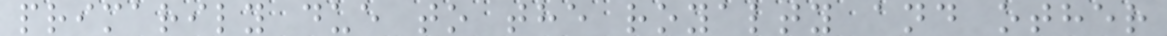primarily due to the royalty and other
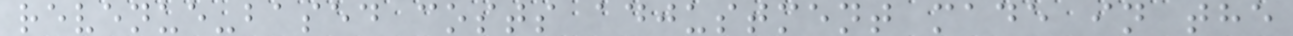revenue-based costs adjustment made in the
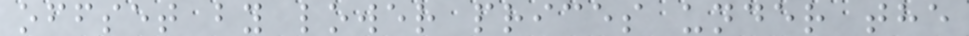offset by lower prices under the
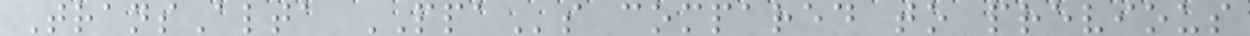TransAlta PPAs compared to previous
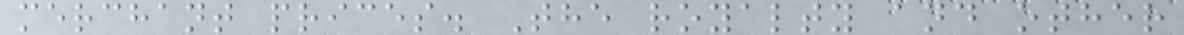merchant prices. The royalty and other
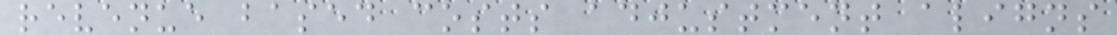revenue based costs adjustment aligns
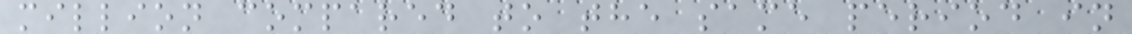million compared to the same period in
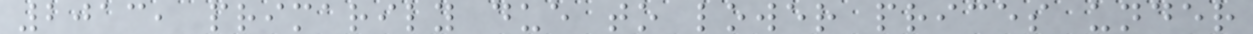2013, primarily due to lower prices under
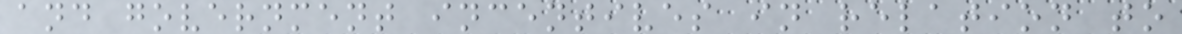and government incentives in relation to
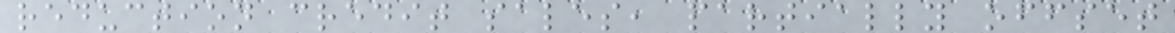reduction credit sales, partially offset
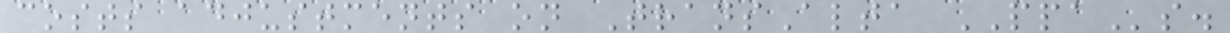costs adjustments on TransAlta PPAs.
